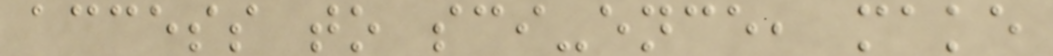access to sci-ence, make
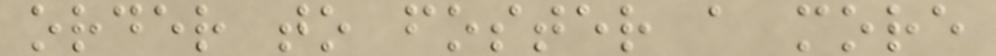order to foster a more
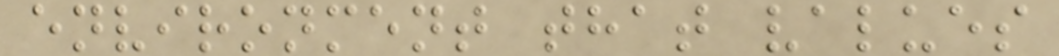environment that values
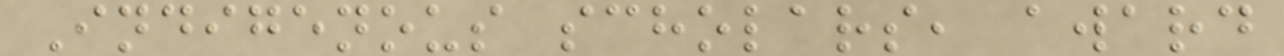Indigenous scholars, award
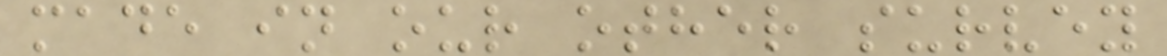made in our other survey
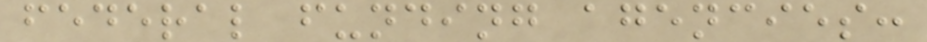federal funding agencies:
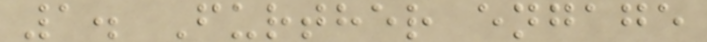1. Further engage
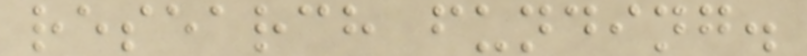research funding.
